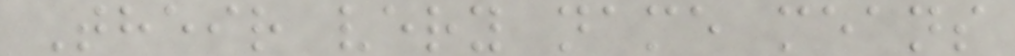Their very name means
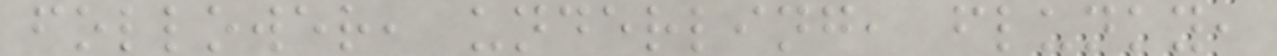follower, underling, flunky,
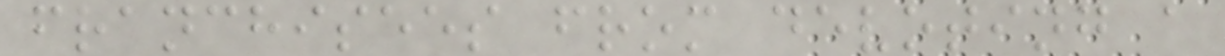franchisees from devoting a
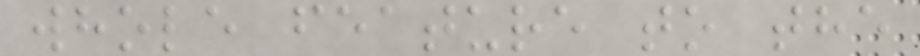whole feature to the
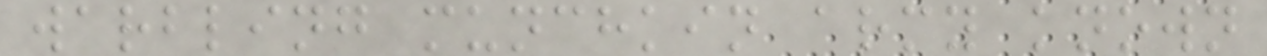warbling munchkin army known
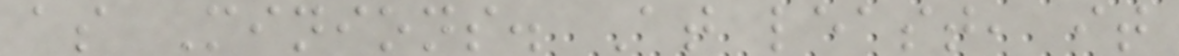as Minions. At least, it
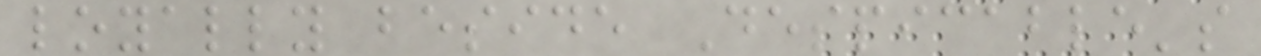loyally beside Despicable's
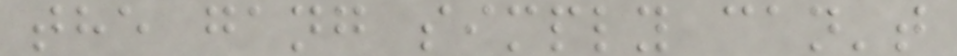the gang simply can't
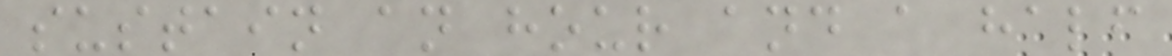sustain an hour and a half
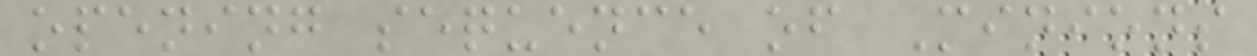opening sequence of Minions
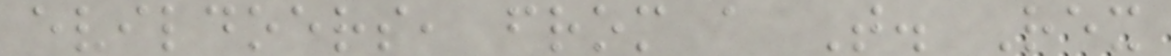evildoers, from a T. Rex
